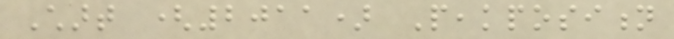Chart (2011) Peakposition
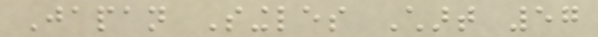Japan Singles Chart 57
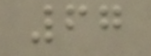67
